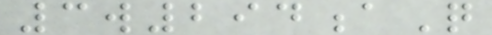3w294aQ
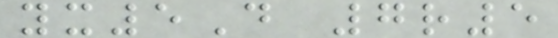yx5D 7r5
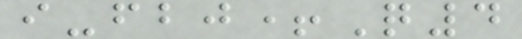i-fbj+Q4
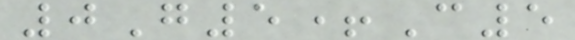0G5+C5
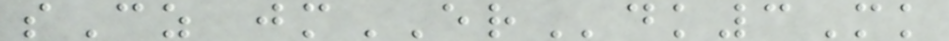sCz jmERdk3Mk
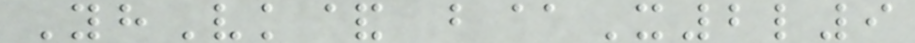YhVk& b@X2l9
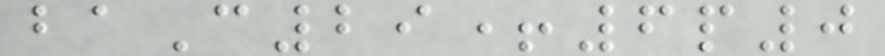baC29+6p0
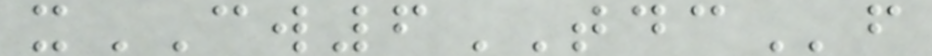xCW6TDCf
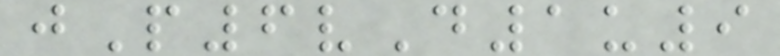jP6vD1u9
